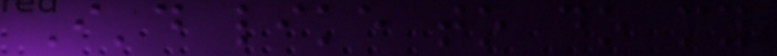I'd like to do my
